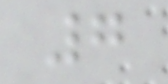7
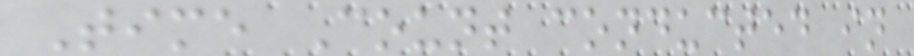Time Count conducted in
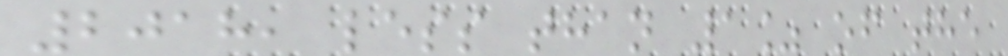2018, less than 1% of the
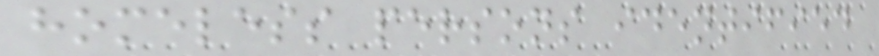homeless persons identified
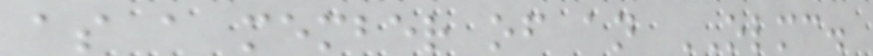as a member of an OLMC.
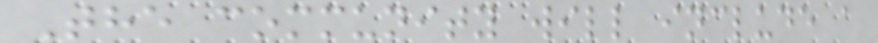The community will include a
